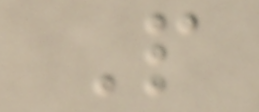P
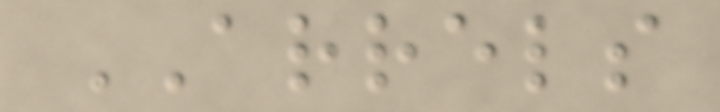ARRELS
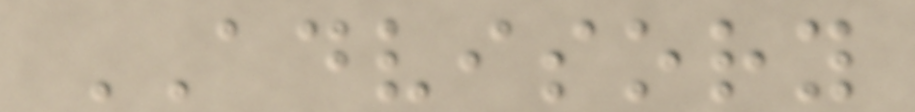ADVISORY
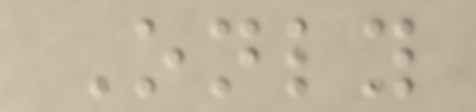Only
